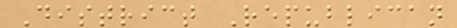District Republican
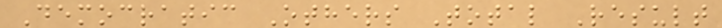Democratic Others Total Result
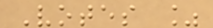Votes %
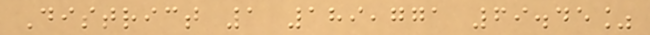District 1 189,771 69.45%
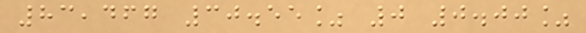83,467 30.55% 0 0.00%
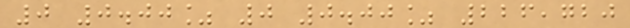0 0.00% 0 0.00% 226,720
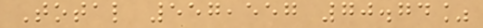Total 557,557 70.74%
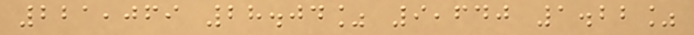221,069 28.04% 9,640 1.22%
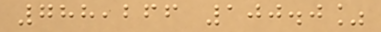788,266 100.0%
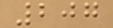207
